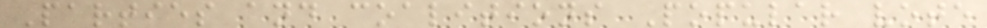Parties and coalitions Popular vote
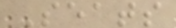Seats
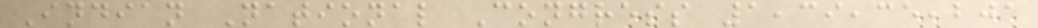Indian National Congress 1,39,35,201
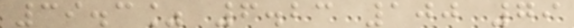39.3% 6.23 100 79
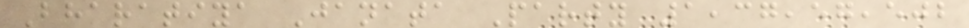Bharatiya Janata Party 1,37,57,502
